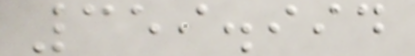359.994
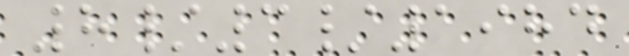8/3/1984
